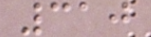310
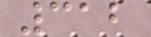312
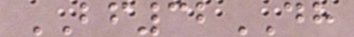BF32DH
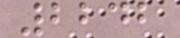2242
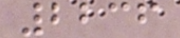2236
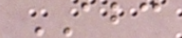ABC
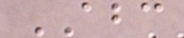ABC
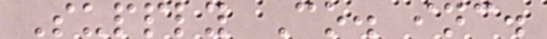Supply Co. inc.
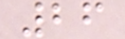26
